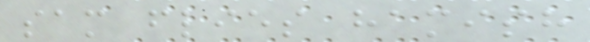sam flies hamish
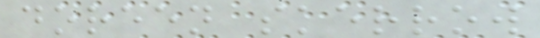doreen skerrow
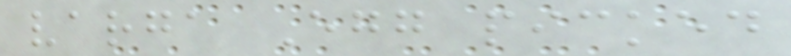varga Egg picked
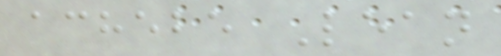achebe Lean
